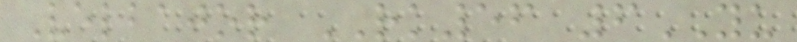Velbajor RK56 6YU
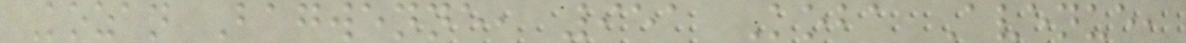Kozan Bagwenne, 951 Koba Avenue,
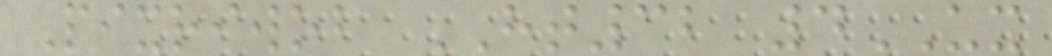Pixriwob HT32 4UX
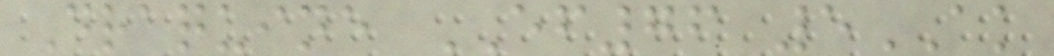Draquine EF76 5AK
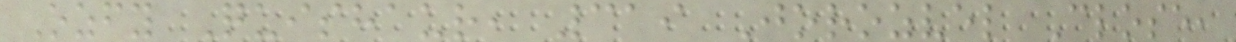Ozfy Quishaur, 319 Jorozvel Close,
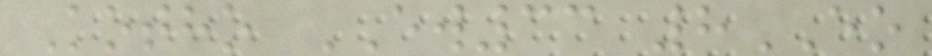Kotho EW33 8EO
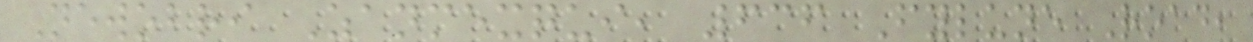Newobri Zanmexqui, 636 Fylune Road,
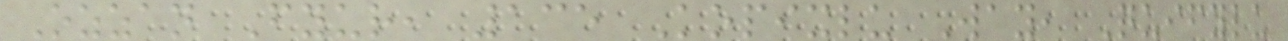Ozzan Fyur, 135 Kopixlu Way, Quifylu
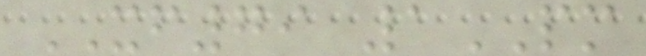XF79 1PM
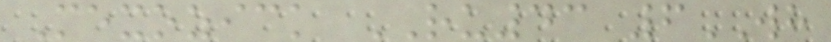Mexozick RU43 6WH
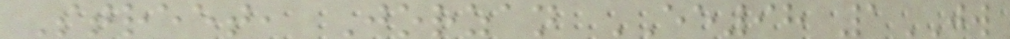Street, Jorzan EE98 1JW
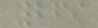269
